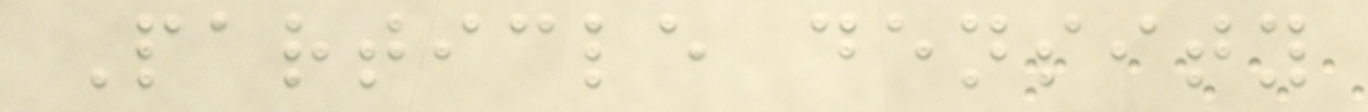Particle density
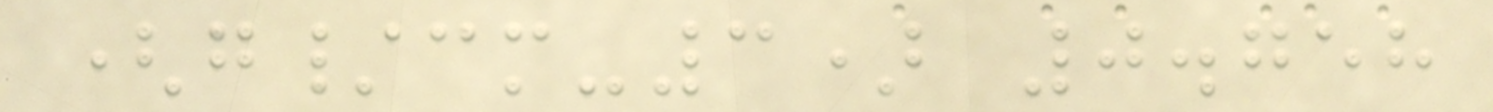(g/cm-3) 0.758
